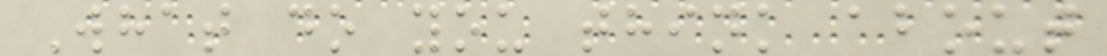What do you think about
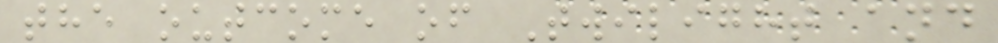the outcome of Twilight and
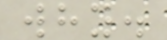why.
